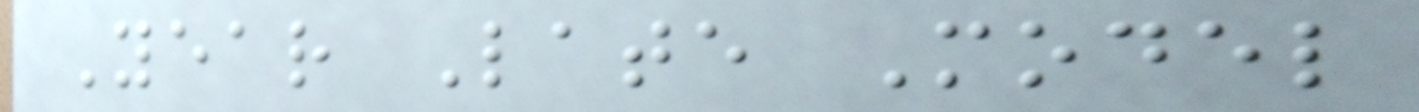Year Late Model
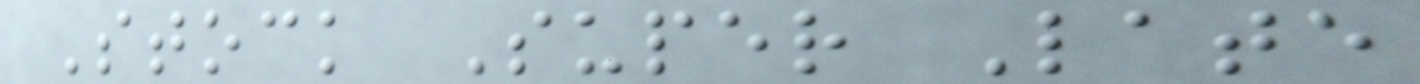Stock Super Late
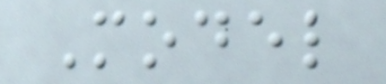Model
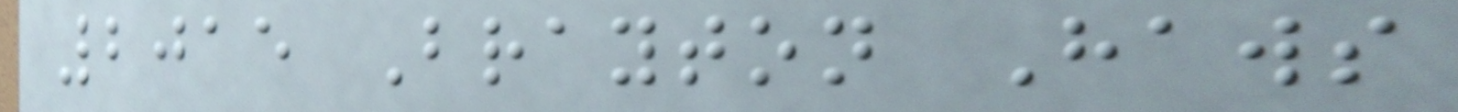2015 Brayton Haws
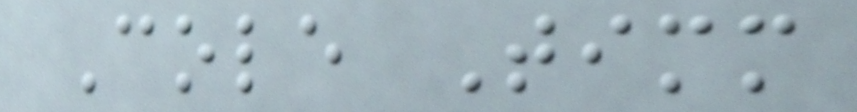Cole Timm
